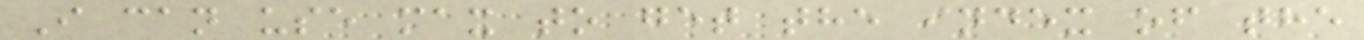I can use max to get the index of the
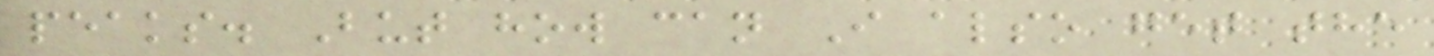peaks. But how can I also get the
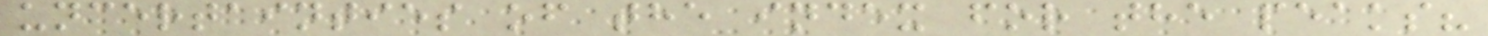uncertainties of the index for the peaks?
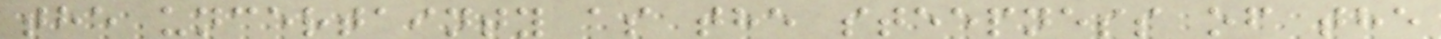the uncertainty as the steepness of the
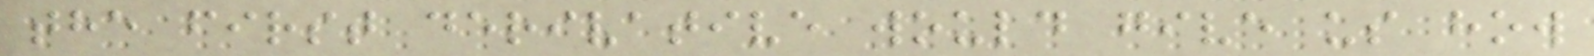the first derivative would give us how
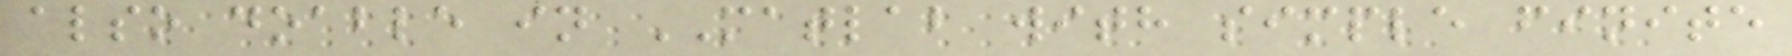also doable in MATLAB with simple finite
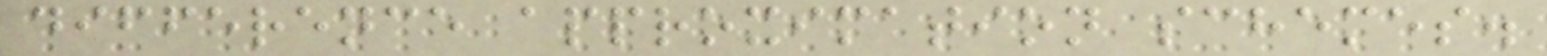difference approximation schemes.
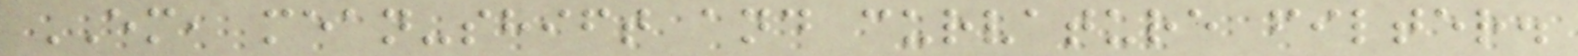EM, mean-shift and curvature filter.
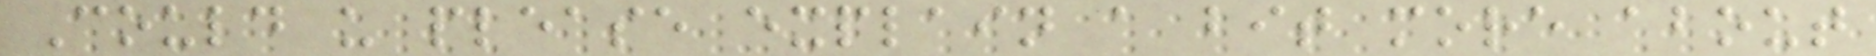Could u please explain a bit more about
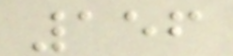156
